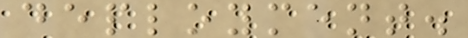deployment.
